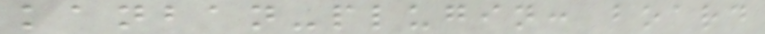kanban-plugin: board
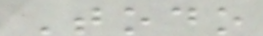Todo
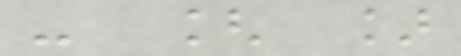- [ ]
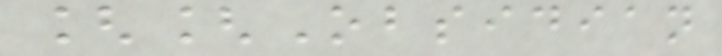[[Obsidian
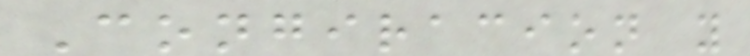Congiracion y
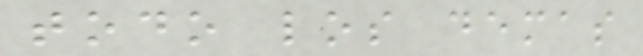todo los demas
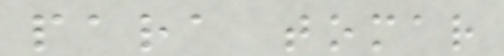para tomar
